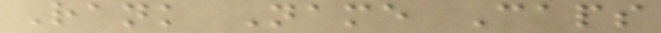Rank Name Caps
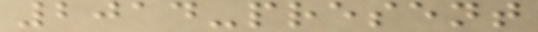2014-present
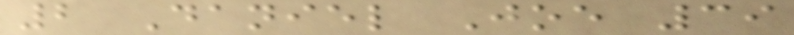2 Daniel Joe 39
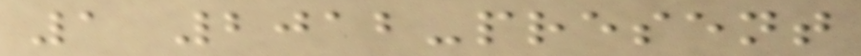1 2012-present
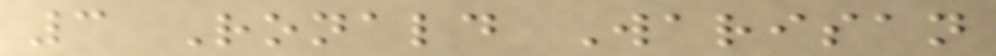3 Ronald Warisan
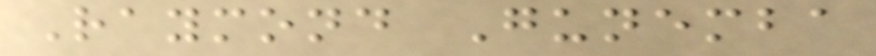Raymond Gunemba
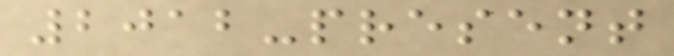2012-present
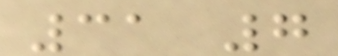31 7
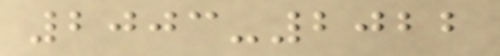2003-2022
